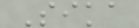Sika
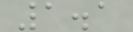1.1
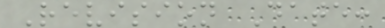Revision Date:
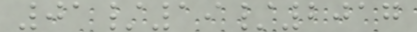01/19/2017
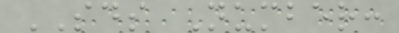SDS Number:
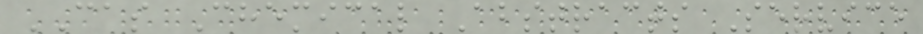CAS Chemical Abstracts Service
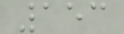153
